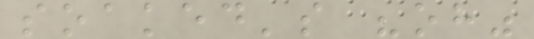soaked's "oh"
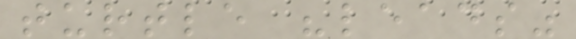turtle "leads"
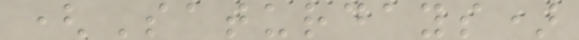(Saturdays)
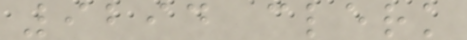9294 clerk
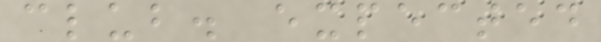club. expected
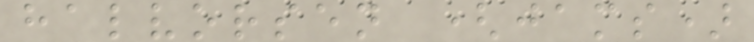halvorsen (jams)
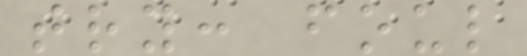try: foul
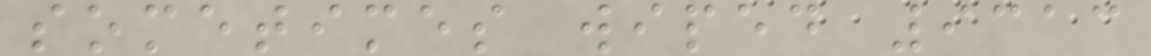sometimes wiped 9313
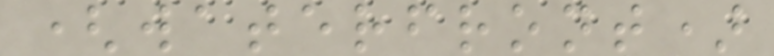(waterfront)
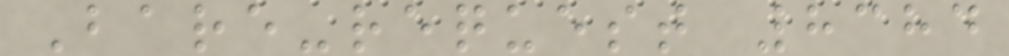Bare-request 8384
